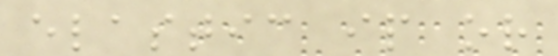elastic ip or
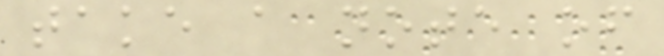take a note of
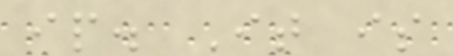ip. It is
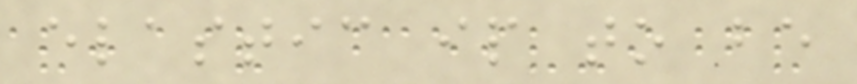elastic ip to be
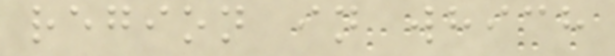region in which
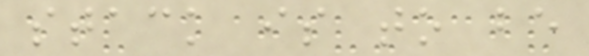stack is to be
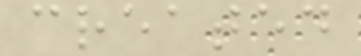created
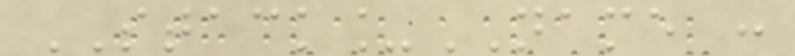STACK_NAME :
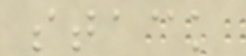stack
